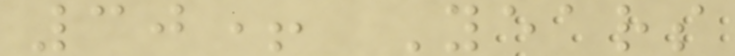30+ Years
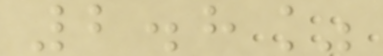2.8%
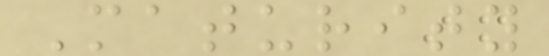Maturity
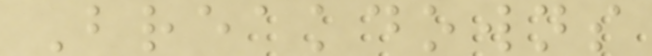Breakdowns
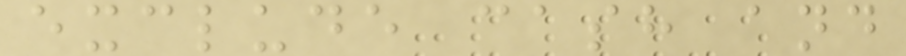exclude cash and
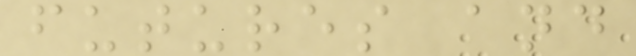futures and
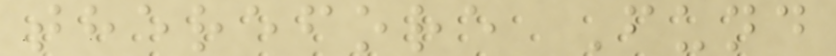therefore Fund
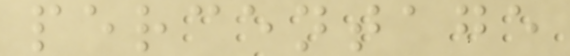percentage
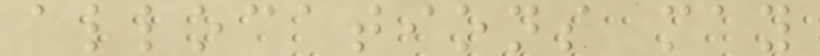allocations may
